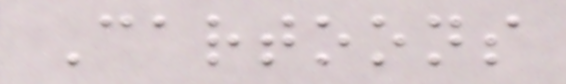Cartoons
